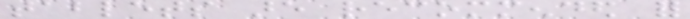tablets are recommended for
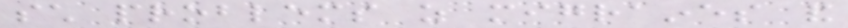such problems as migraines and
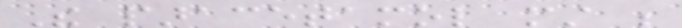The paracetamol must be
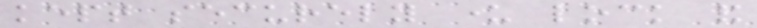kept securely under lock and
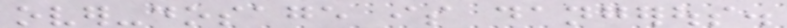over-dosage is dangerous.
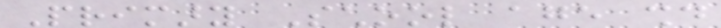Primary School age should
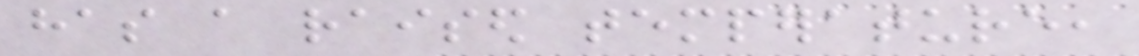has a raised temperature,
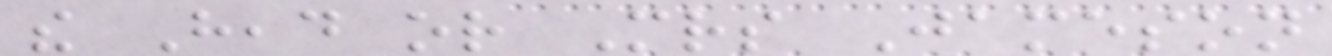the Head or Mrs Jameson
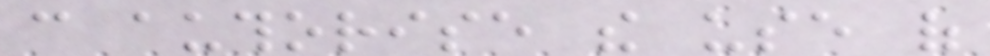can authorise the use of
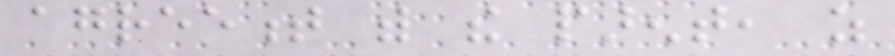agreement with the parent, as
